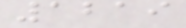1219
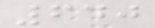640
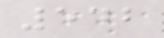542
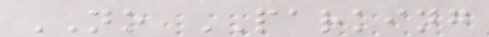NO PARKING
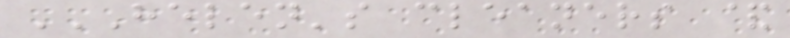HELEN'S CLEANERS &
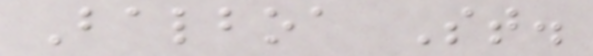Balboa St.
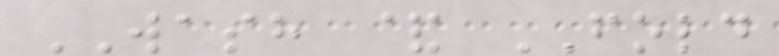WASH & FOLD
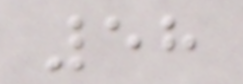58
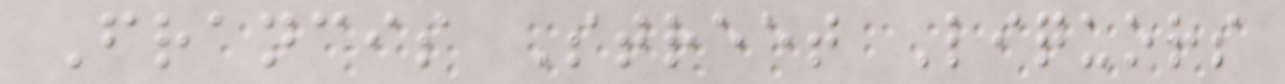Francis Street Liquors
